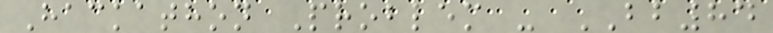Hackathon Problem - BB84
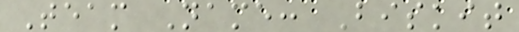Team Name: Biskit
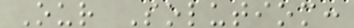Our Solutiom:
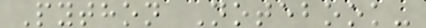Python Notebook-
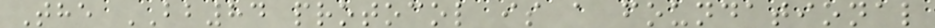The BB84 protocol is a foundational
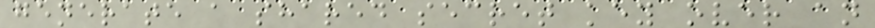generate a shared secret key over an
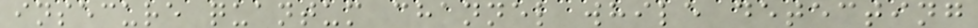insecure quantum channel while detecting
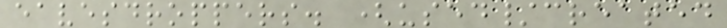eavesdroppers. (used/created
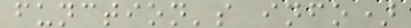function's info)
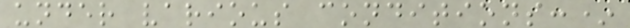under various conditions:*
